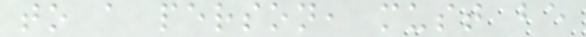to a person, must be
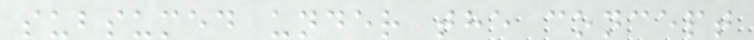subsumed under the concept
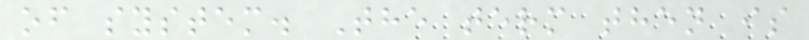of system. The term then is
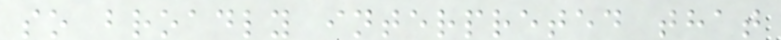so broadly interpreted that
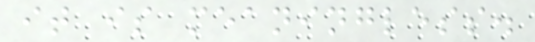it is meaningless.
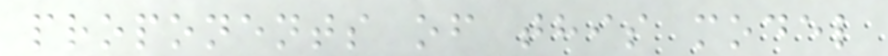proponents of this model
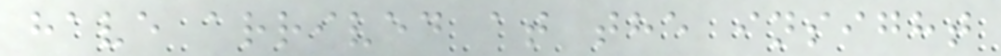have arrived at the insight
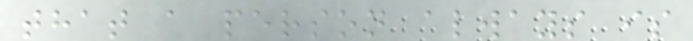that a person always is
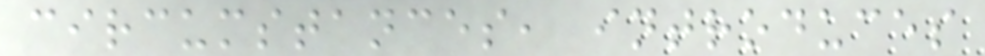circumstances, introduces
